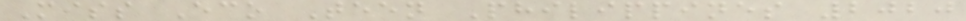Miss Eco Teen Philippines 2020
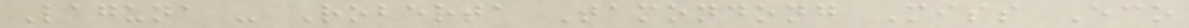Laguna - Roberta Tamondong Miss Eco
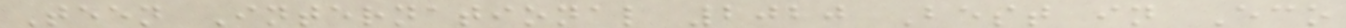Teen International 2020 Best in Eco
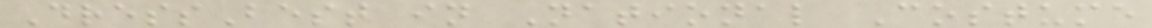DressBest in National Costume
